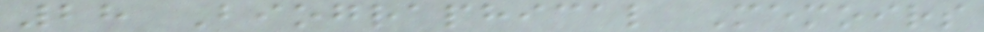28 Biographical Memoirs
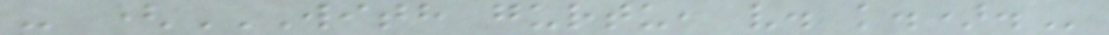- (WITH GURTU, V. K.).
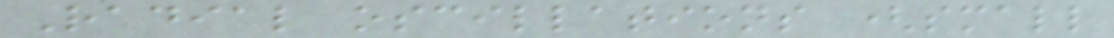Radial oscillations (small
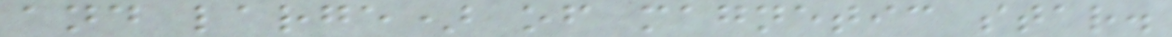and large) of magnetic star.
